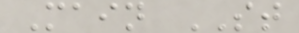Main ST
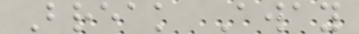Break Away
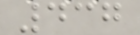437
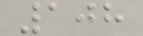108
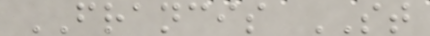FRANCIS ST
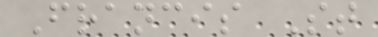Francis St
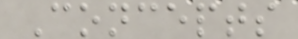Concepts
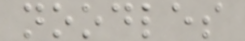noodles
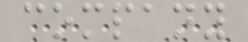company
